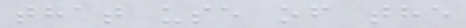that use of the
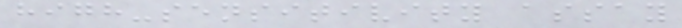high-sensitivity assay
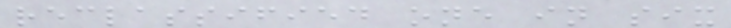reclassified one in six
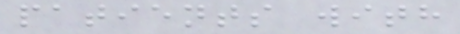patients with
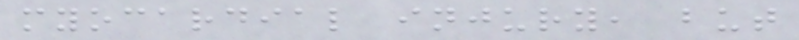myocardial injury, but
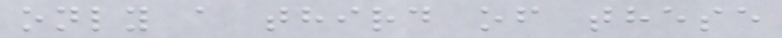only a third of these
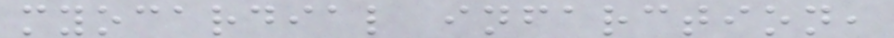myocardial infarction,
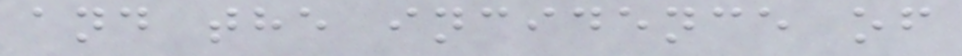and the incidence of
